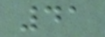41
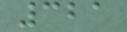321
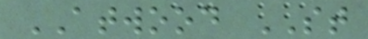ATWOOD ST
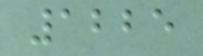1225
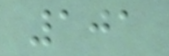101
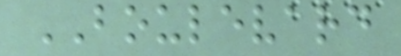BOULEVARD
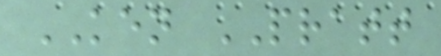KEN PRATT
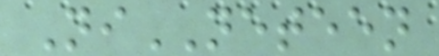NiNETEEN
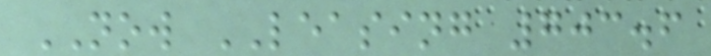NOW LEASING 703.6
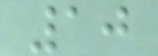10
